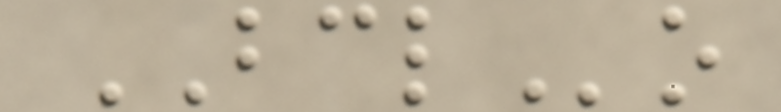BCLo
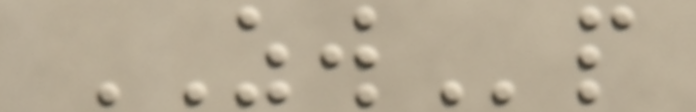ZWp
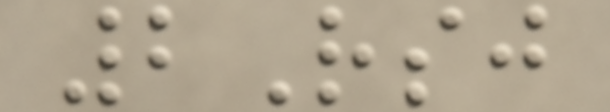2Rsj
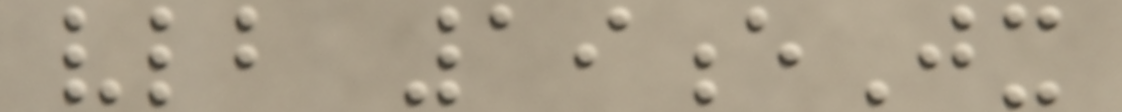vlb 19eJx
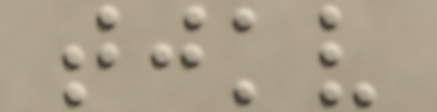tjkv
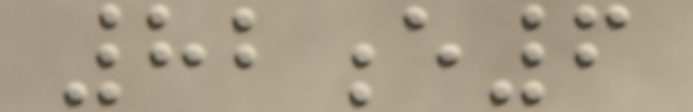82e6
